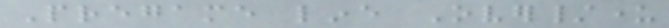Pregame line Over/under
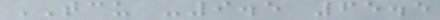TCU -9.5 65.5
